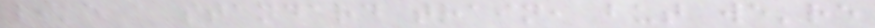like a standard train, but we're
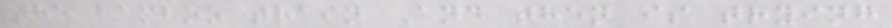the bamboo train And then is trying
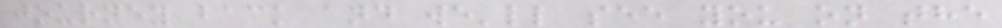journey back and we'll see you on the
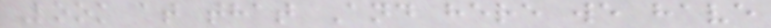Look at that And here we have
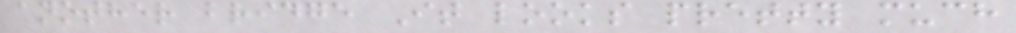another bridge It looks pretty much
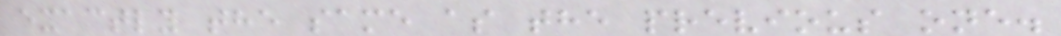exactly the same as the previous one.
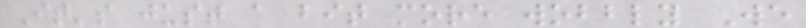It's just a bit more wobbly We
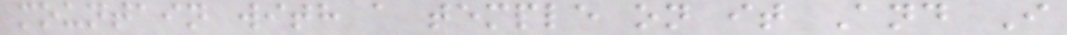mountain with a temple on it And I
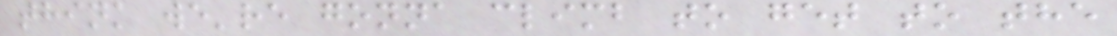think we're gonna climb to get to the
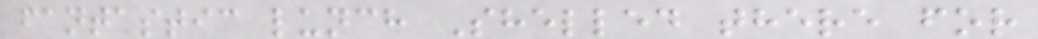fantastic lunch Shelled there for
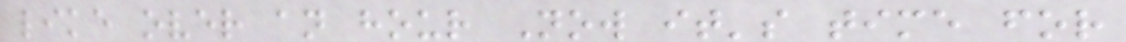like over an hour Now it's time for
